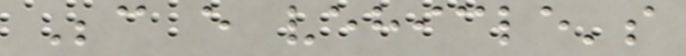Because every vehicle's
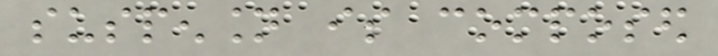suspension is composed
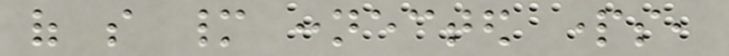of so many connected parts,
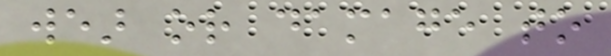wear or damage to
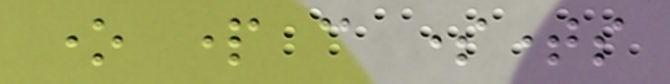one part can sometimes
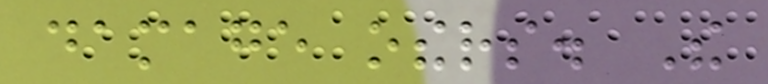damage others. The
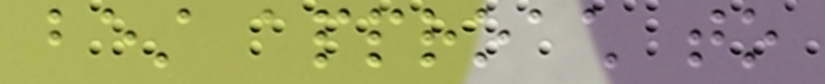best approach to
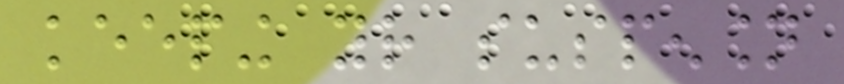keeping your suspension
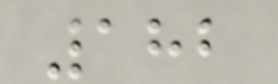182
